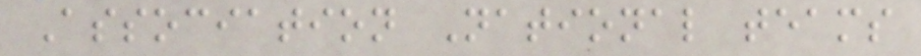Association National teams
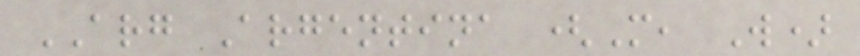ARG Argentina (M, W)
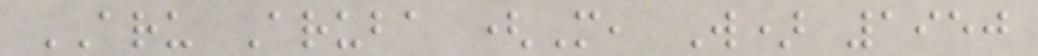ARU Aruba (M, W) 1950
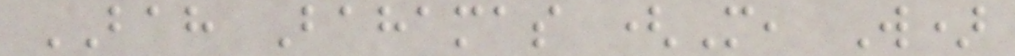BAH Bahamas (M, W)
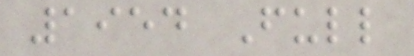1954 Full
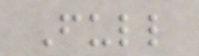Full
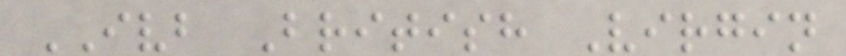IVB British Virgin
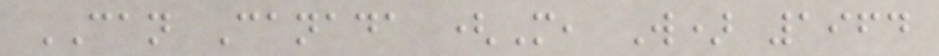CAN Canada (M, W) 1964
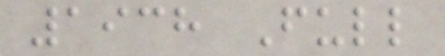1938 Full
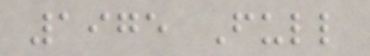1975 Full
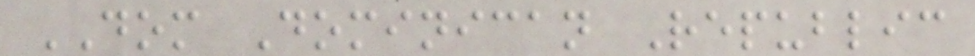DOM Dominican Republic
